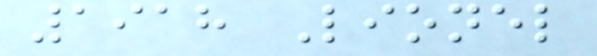1918 Lionel
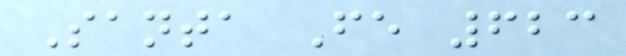Santa Fe 623
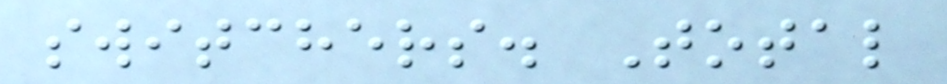switchers. Total
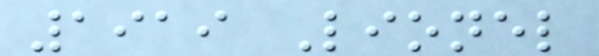1919 Lionel
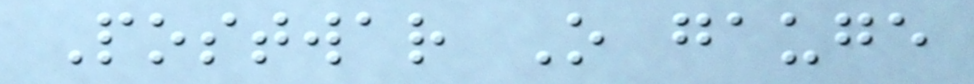Postwar O gauge
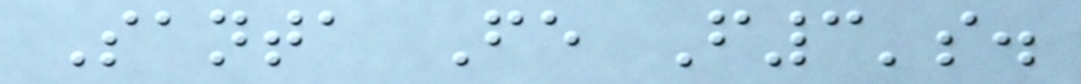Santa Fe F3's.
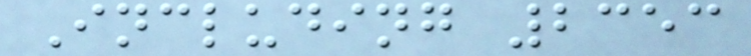Including 2353
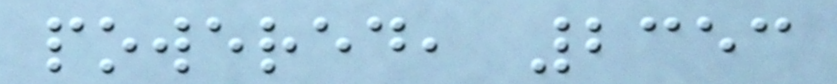powered, 2353
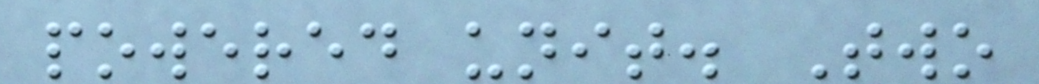powered unit. Two
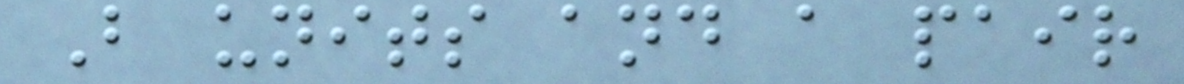B units and a pair
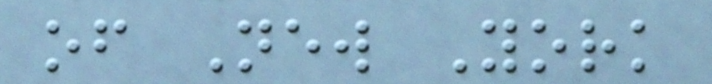of New York
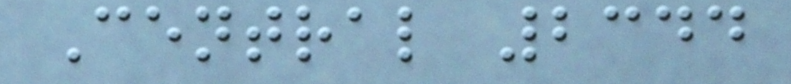Central 2344
